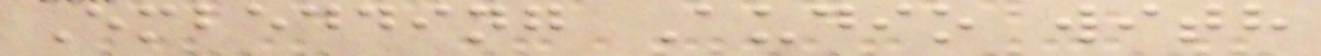Embedding Audio with
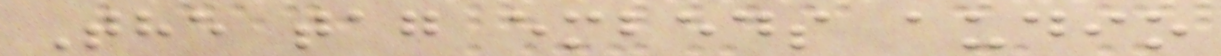The tag embeds audio
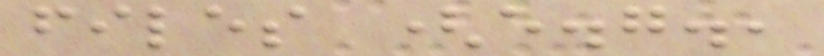files (e.g.,
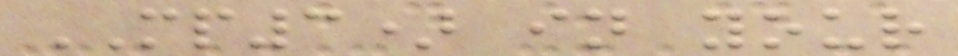MP3) in your
